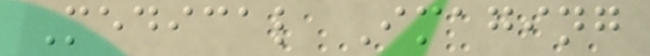Medical Imaging
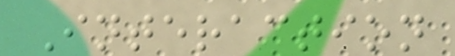Interaction
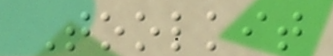Toolkit
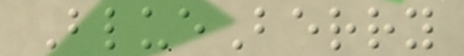BlueBerry
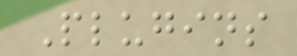Plugins
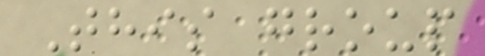This group
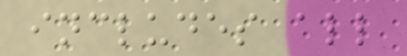includes all
